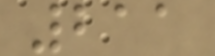211
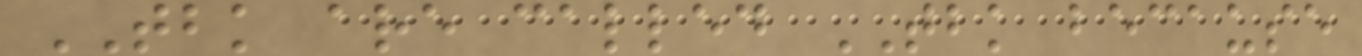TBK are called TBK because
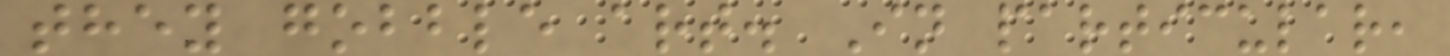they gobble art. In particular,
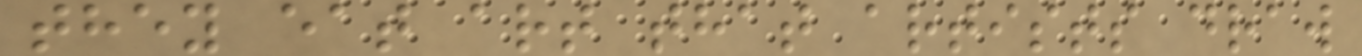they eat art that artists draw
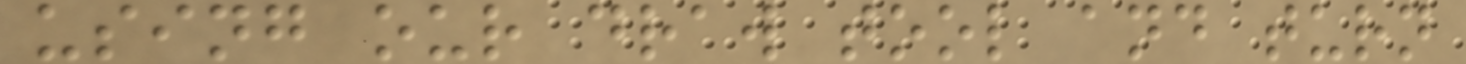using our draw tool and turn
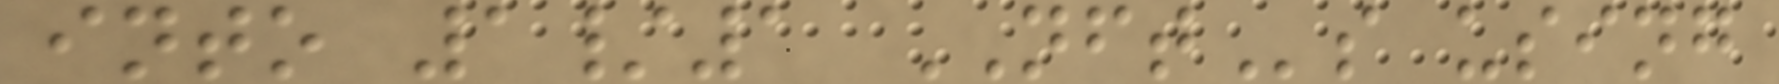into 1/1 NFTs using
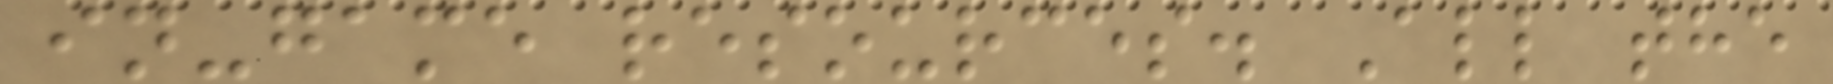in-game resources. All the
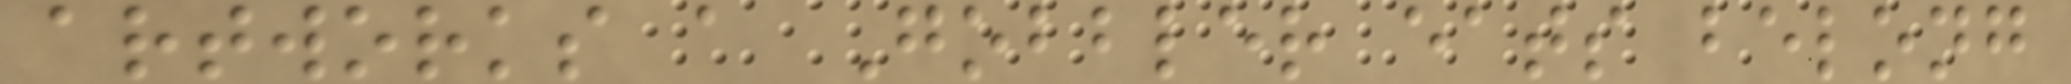artworks a Gobbler eats belong
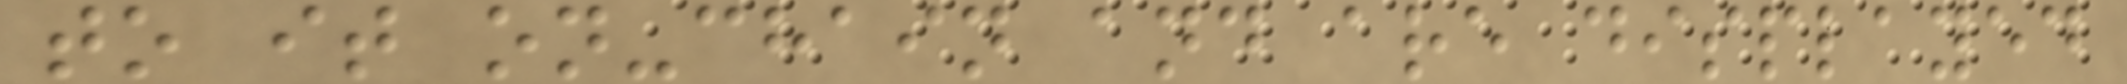to it on-chain and are displayed
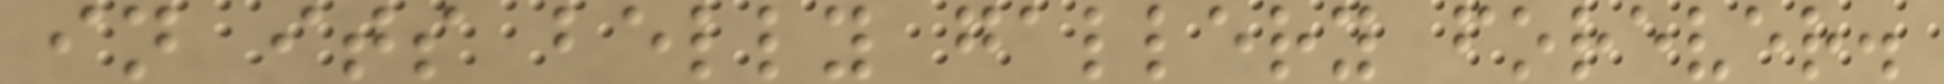in its belly gallery forever.
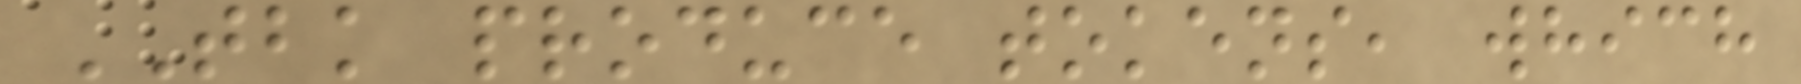TBK produce tokens, which
